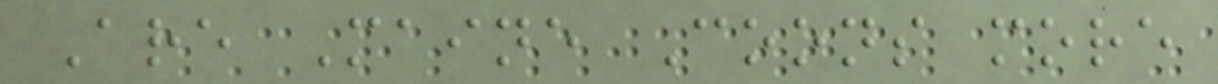Are Maine Coons more
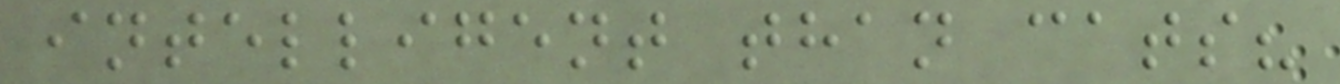intelligent than cats?
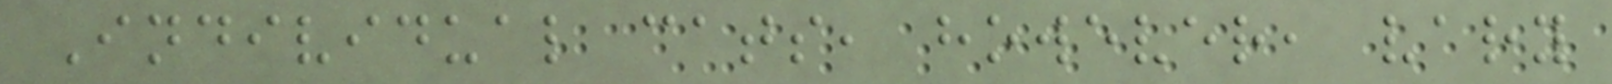Individual cats, however, vary
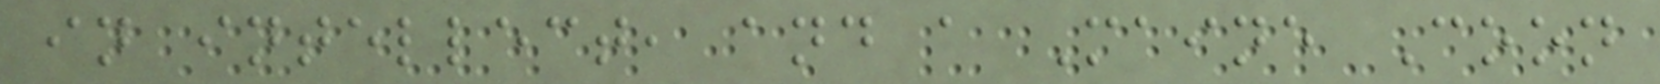in intellect, and a Maine Coon
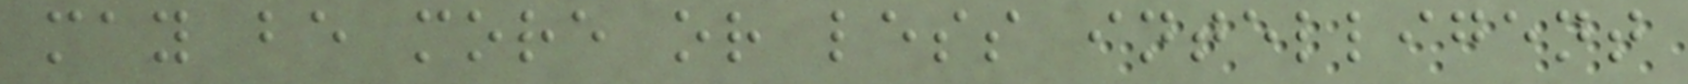may be more or less intelligent
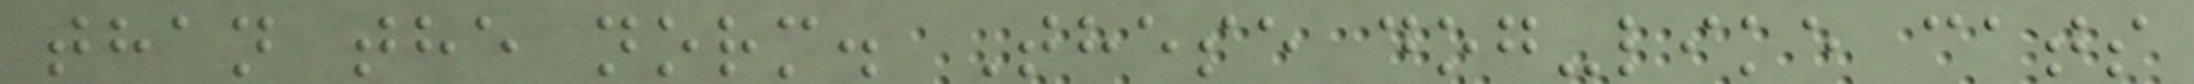than the norm. These dog-like cats
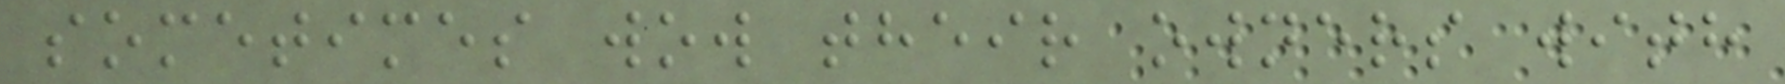sometimes wow their owners with
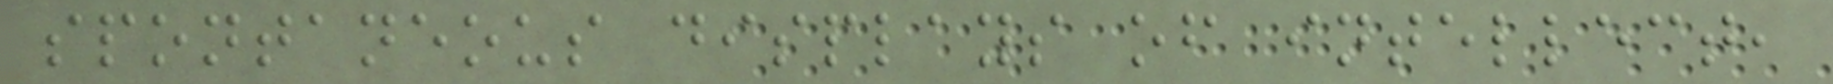spontaneous displays of intellect,
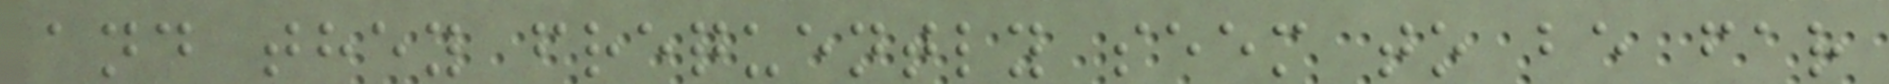and they frequently seem to be far
